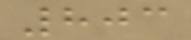803
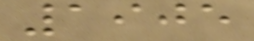1905
